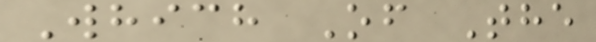Which Of The
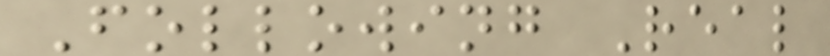Following Real
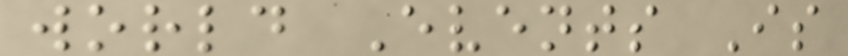world Events Is
